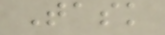Task
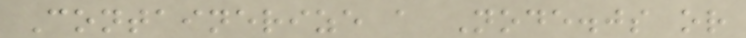Containerize a Node.js or
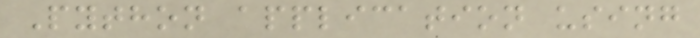Python application using
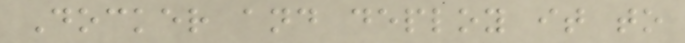Docker and deploy it to
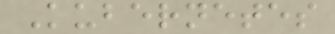Kubernetes
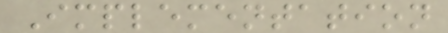Implementation
